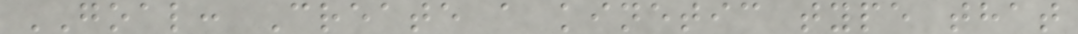GOAL: Create a kinetic type that
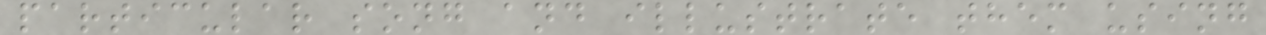particular song and illustrate them using
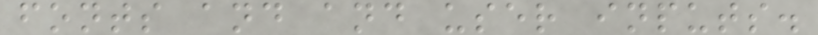fonts and and user inputs.
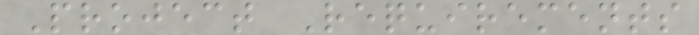Project Requirements
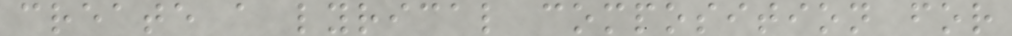create a lyrical composition for
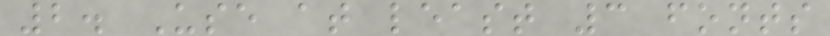2. Use at least 3 fonts
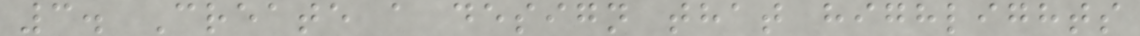3. Create a design that highlights
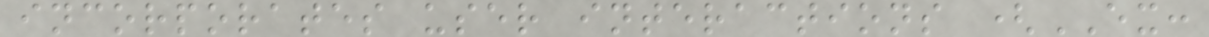incorporates user interactions (EX:
